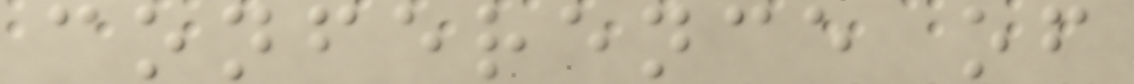conference of
